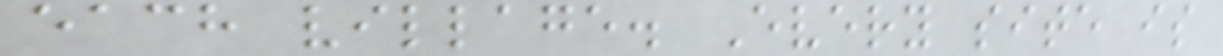each village. Every site is
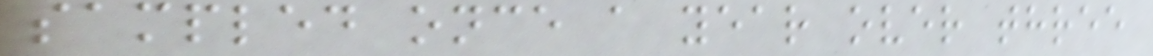sampled once a year over three
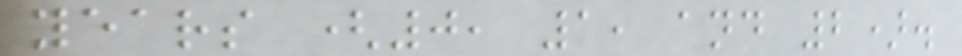years (0, 1, and 2).
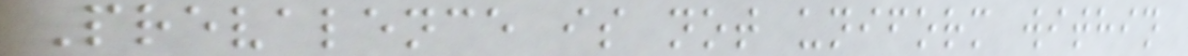Prevalence is not uniform within
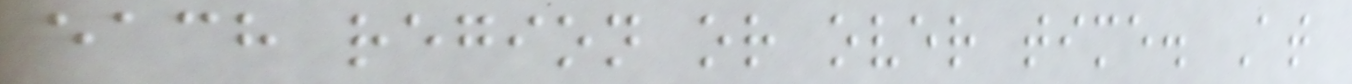each region or over time. At
